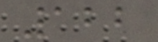122
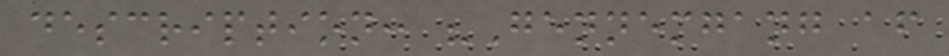description: "Gennemgang af
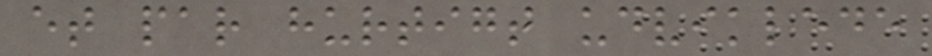et par hurtigt udviklede
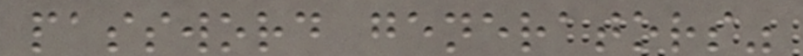password generators"
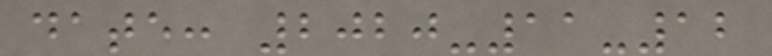date: 2020-11-12
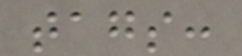tags:
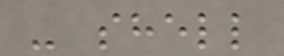- shell
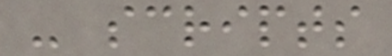- scripts
